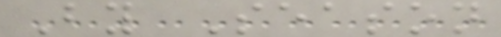By Season
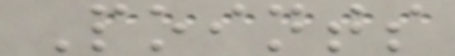Points
